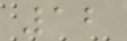12
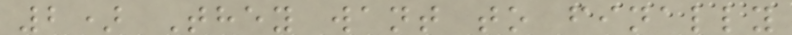2) They want to finally
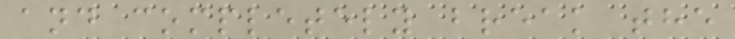and completely break the
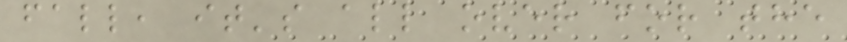fall, it's all over for the
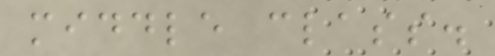middle class.
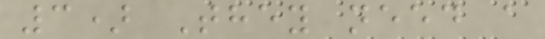3) They need a
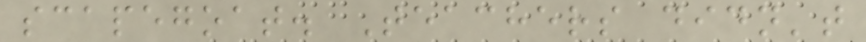scapegoat. Teachers didn't
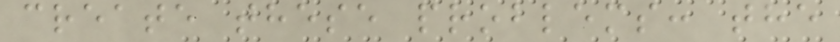create these problems: the
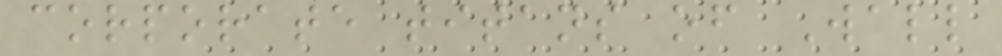corporate titans of Wall
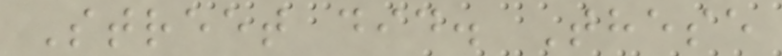Street did. These
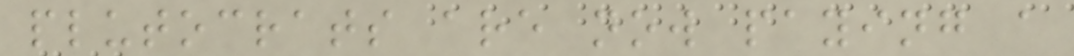plutocrats are now paying a
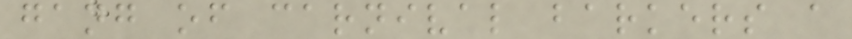gang of carnival barkers a
